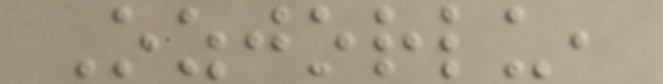Ozjorlu,
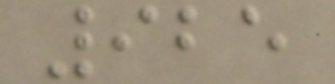925
